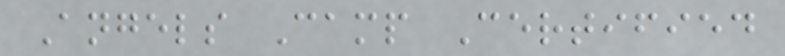Angels Camp Certified
